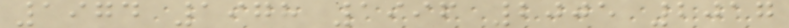1974 1978 1996 2005 2017
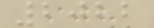2022
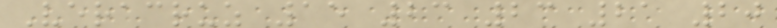Veracruz 15 23 23 21 20
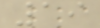19
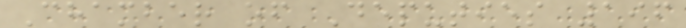Chamber of Deputies 196
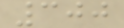300
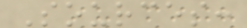Sources:
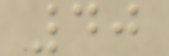40
